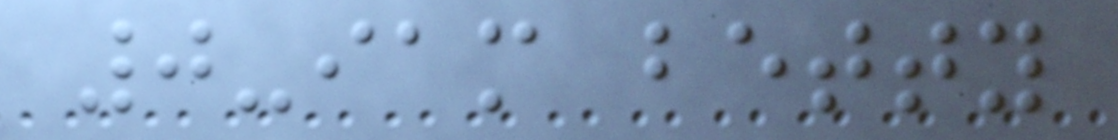0-iam betty
